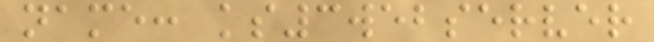name: ks3webserver
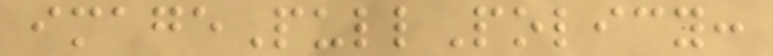imagePullPolicy:
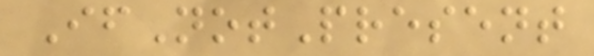IfNotPresent
